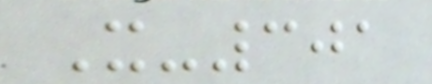X-301
